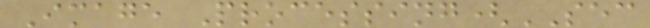Image Processing(SEC
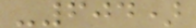-604)
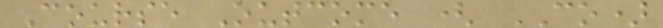Course Outcome ( CO)
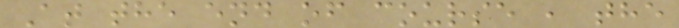At the end of course , the
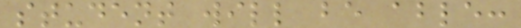student will be able:
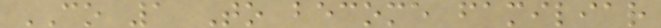CO 1 To become familiar
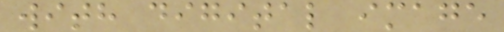with digital image
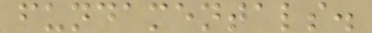fundamentals.
